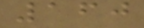160
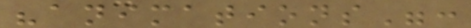"animations":
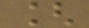[
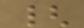{
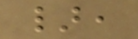},
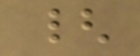{
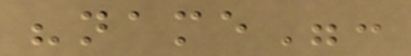"name":
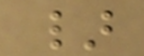}
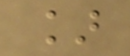]
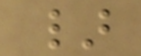}
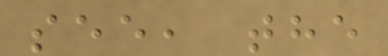see, the
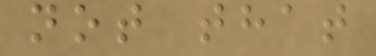not that
